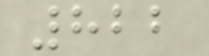822
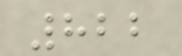822
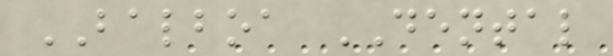BALBOA DENTAL
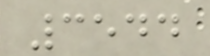3544
